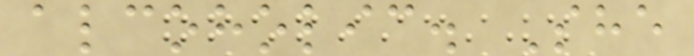alcoholic. She
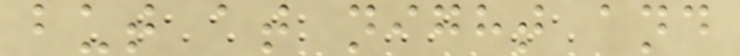but at night and
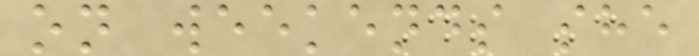on weekends she
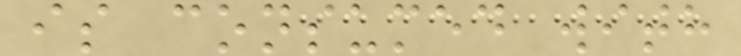is consumed with
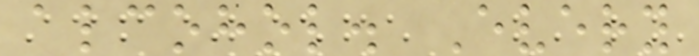alcohol. Every
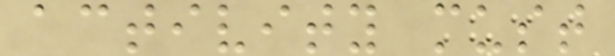activity must
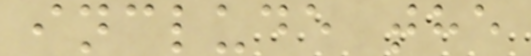include the
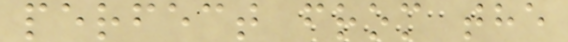perfect from the
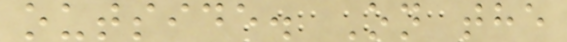outside. On the
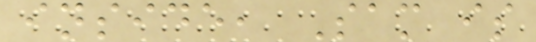inside, Sam is
